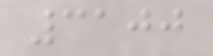3100
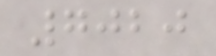7020
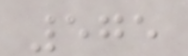575
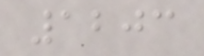1203
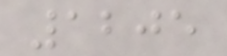1205
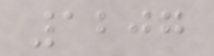1207
